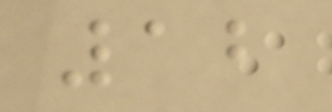12
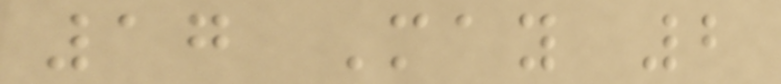17 May 2
